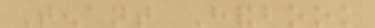Tenant Handbook
